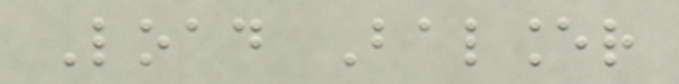Load Balancer
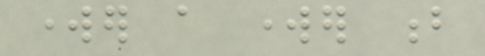worker a worker b
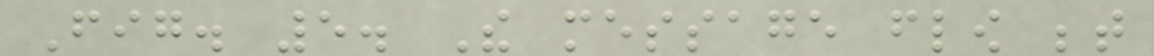Fig. 5. The message flow between
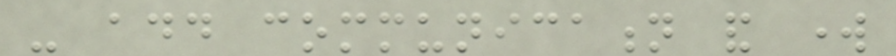- add communication and work
